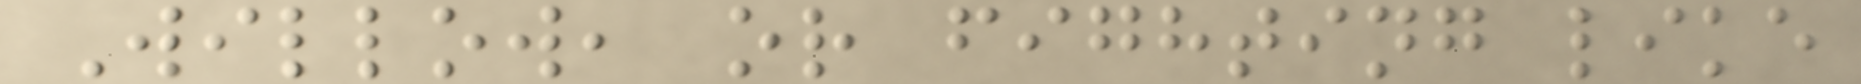Willow, or fighting like
